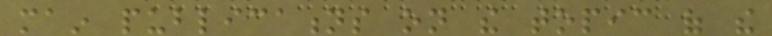main publications on the topic of the
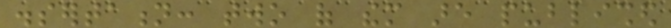dissertation: two of them are published
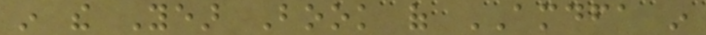in the Year Book of AMDFA in
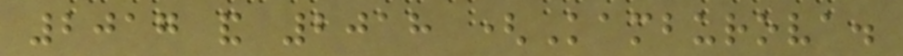2017 and 2018 (Kamburova.
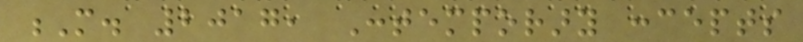M. 2017, Contemporary concepts
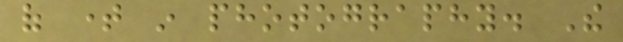of time in photography. The
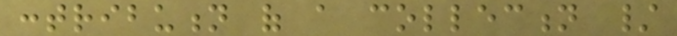contribution of a collection /
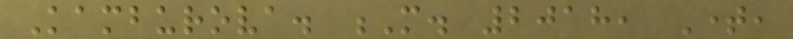Kamburova. M. 2018, Time,
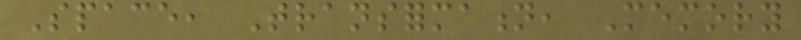Space, Transformation, Memory
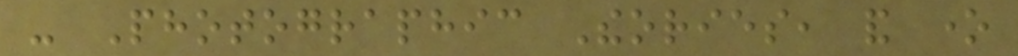- Photographic Theories, and one
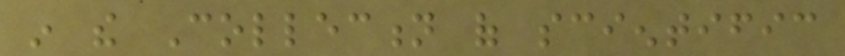in the Collection of scientific
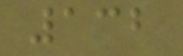132
